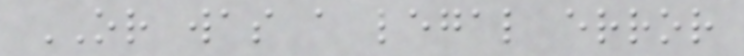OR was a legal error
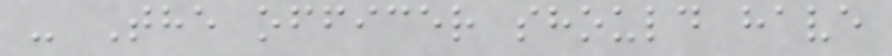- The officer should have
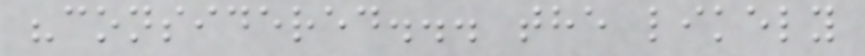"considered... the likely
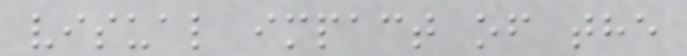visual impact of the
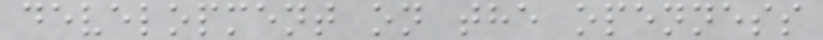development on the openness
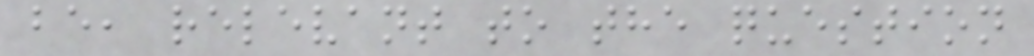be, relevant to the question
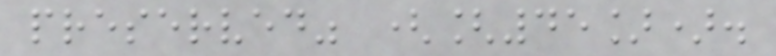preserved" ([45]).
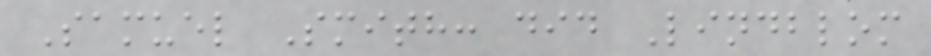Samuel Smith: did Lindblom
